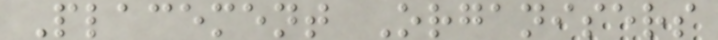Placement Organisers
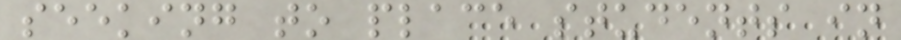seeking to place students in
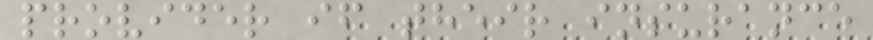provider if their insurance
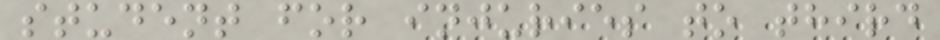student for injuries to third
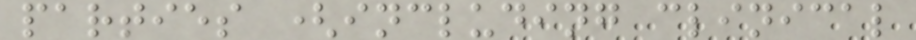parties (including clinical
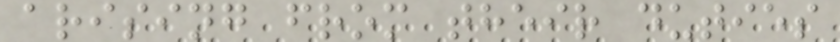arising from their duties
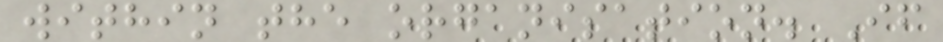within the organisation. If
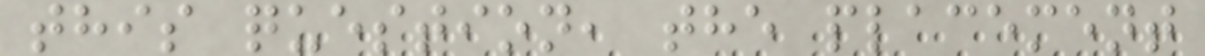this question, the placement
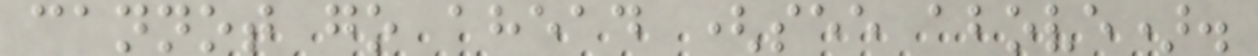cannot go ahead (see above).
